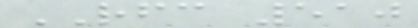RFC 510
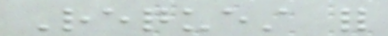Request for
